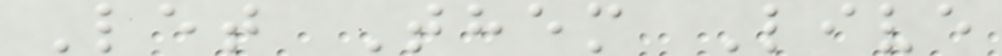Let Them Live
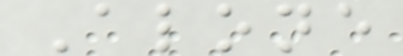Alone
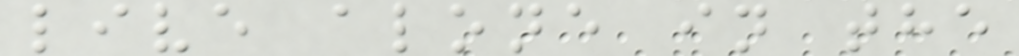live alone in the
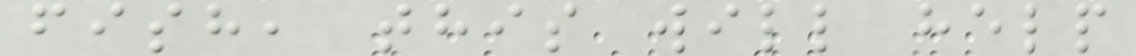fish, this will help
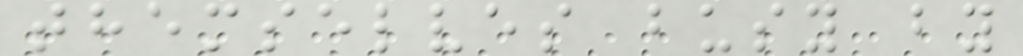themselves busy by
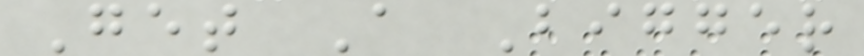Get A Bigger
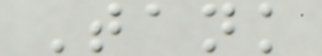Tank
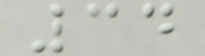34
